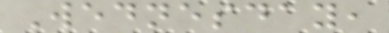Wednesday,
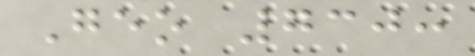Geo 730:
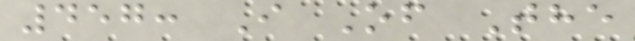457: I Of The
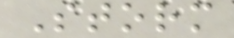Storm
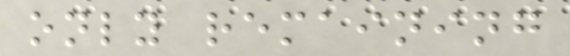only remaining
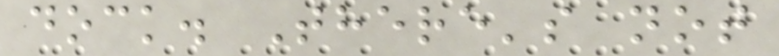dock. There's not
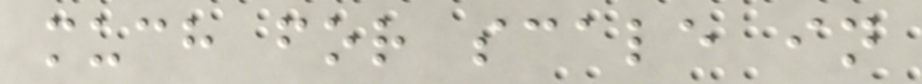much for scale in
